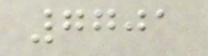7701
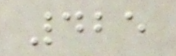425
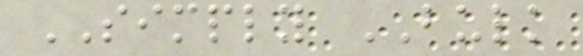SIMPLY BULK
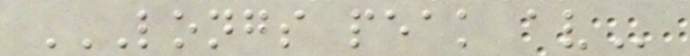LONGS PEAK AV
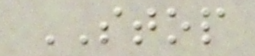STOP
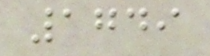1749
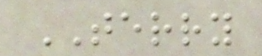TERRY
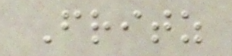Fritz
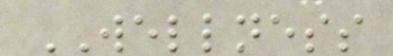WELLNESS
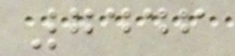7446
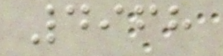4968
